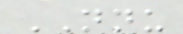NNU
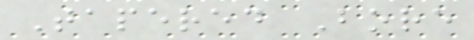Tapered Bore
